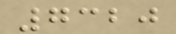7320
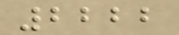2222
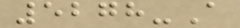5278-A
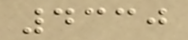4330
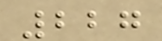227
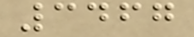3467
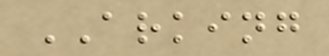ARKING
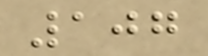107
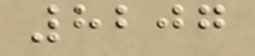8207
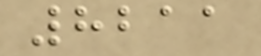8211
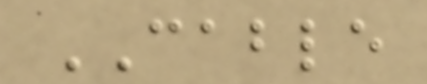CABLE
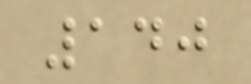140
